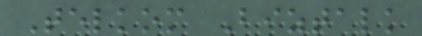Telkom Biztalk
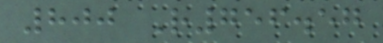800 R756.57
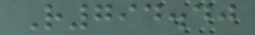R794.40
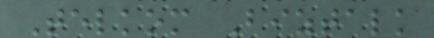Telkom Biztalk
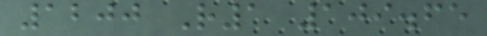1200 R1 109.65
